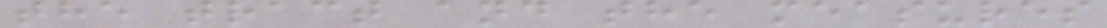the tract and the measures
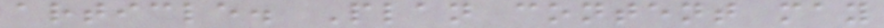article. Plan content may
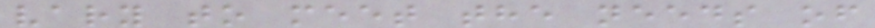vary to meet the needs of
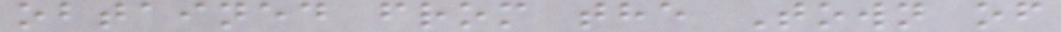obtained from the Town of
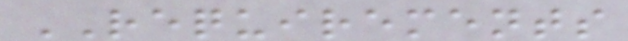REQUIREMENTS
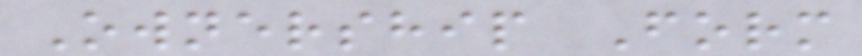Ownership Form
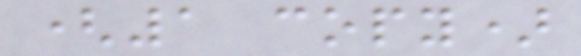(1 copy)
